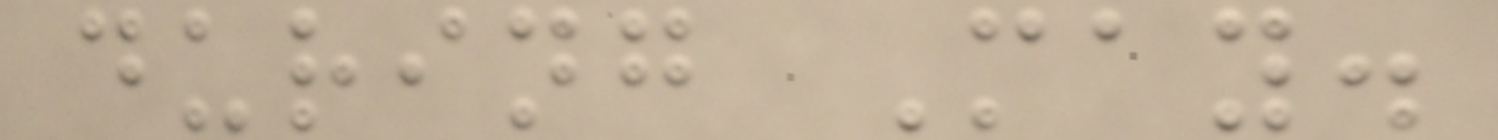during May.
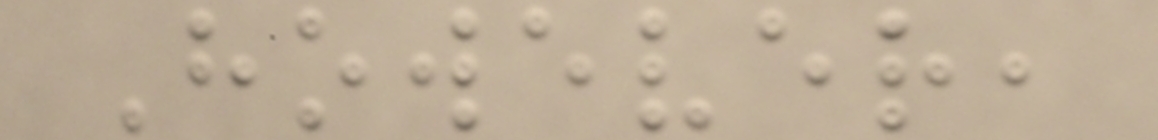However,
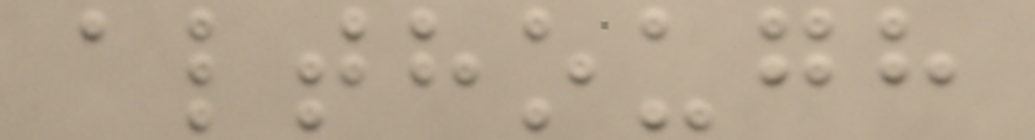although
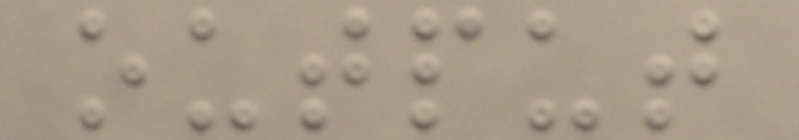output
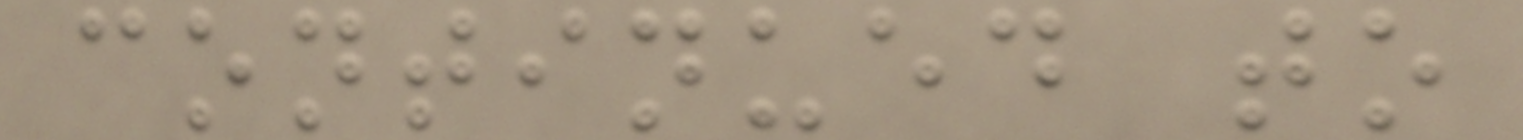continued to
